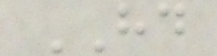HD
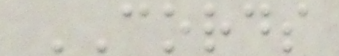CORDS
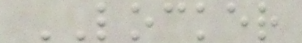LOCKER
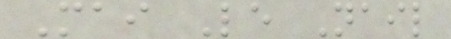Mai Le Nail
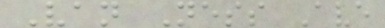Van Ness Ave
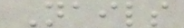Nails
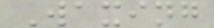Waxing
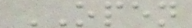OPEN
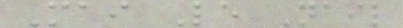Mai Le Nail
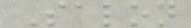Salon
